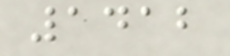1412
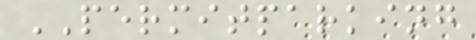PERMITPARKING
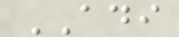ADI
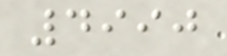4990
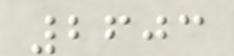2603
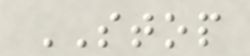STOP
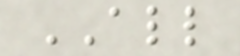ALL
